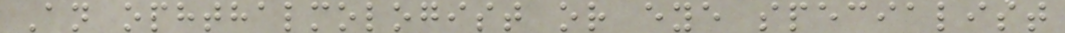An ophthalmologist or eye specialist
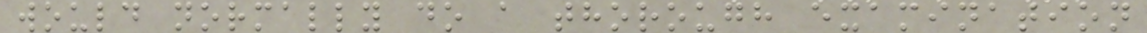would normally do a thorough examination
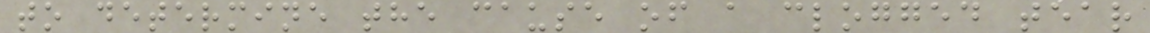to determine the cause of a clogged tear
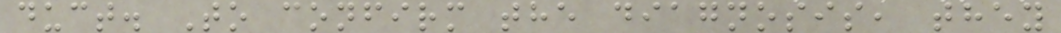duct. To confirm the diagnosis, they
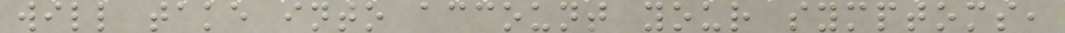will take into account your symptoms,
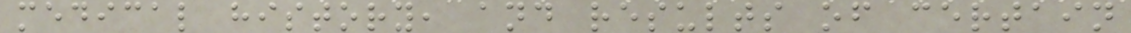medical history, and results of certain
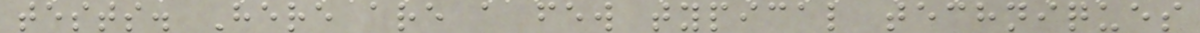tests. Here are a few typical techniques
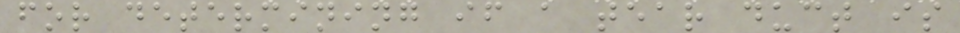for determining if a tear duct is
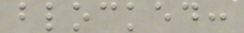blocked:
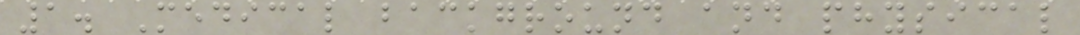1. Medical background and physical
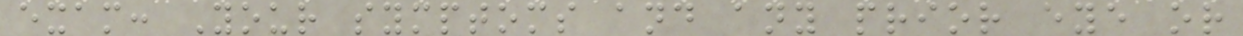exam: Your symptoms and any prior eye or
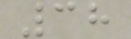38
